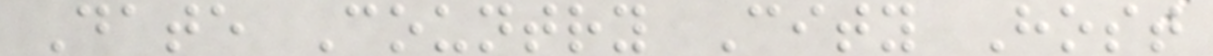Date Country City Host
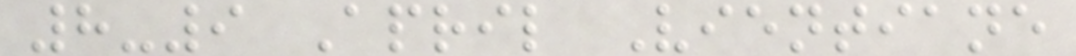8-9 April Vientiane
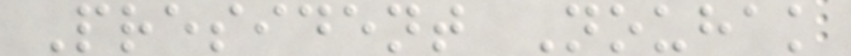President Nouhak
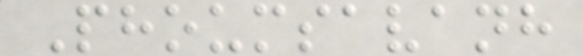Phoumsavanh
